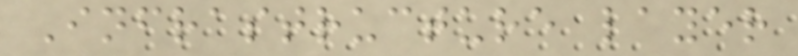Infrastructure layer
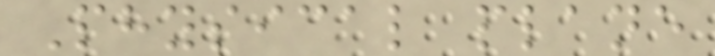Physical plane
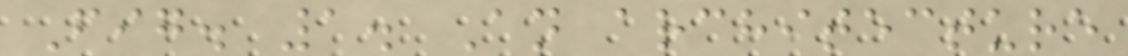Fig. 1. An architecture
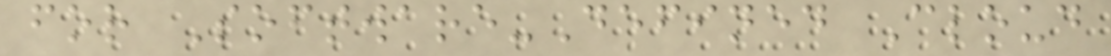for Software-Defined Cloud
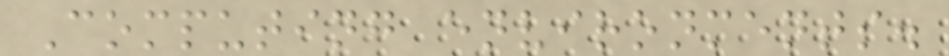Computing environments.
